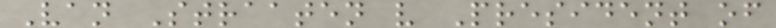Van Straaten v President of
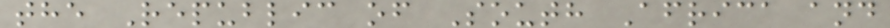the Republic of South Africa and
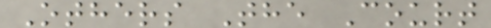Others The Court
